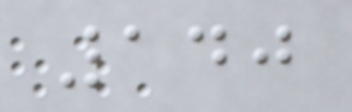140
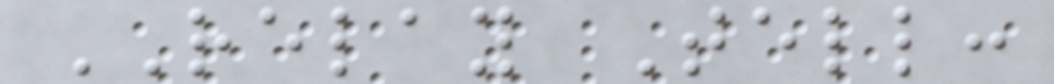RELAY Tell:
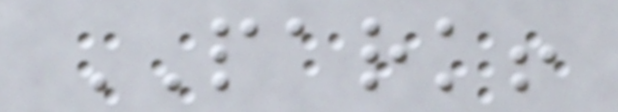PARK!
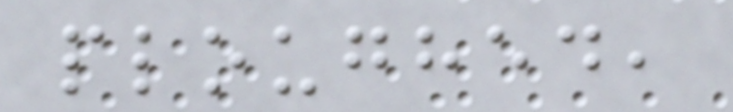ploughed,
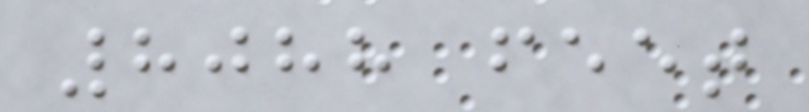8088 feet
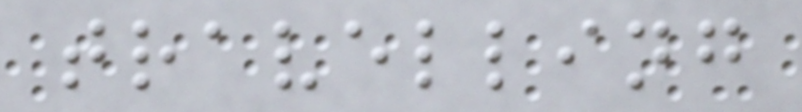travelling
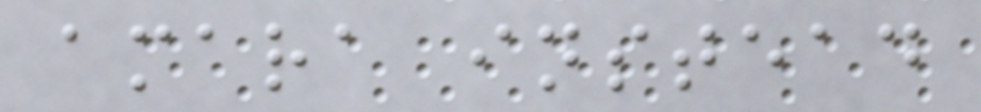amara instead
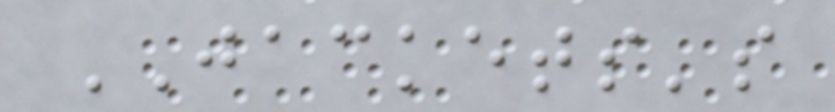JACKETS's
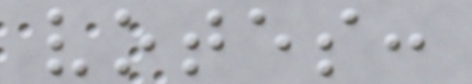votes:
